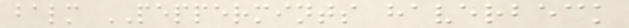balm PEPPERMINTS haverbeck
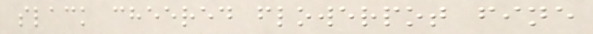slack cheered flowerpot fine
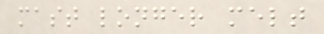mast longer melt
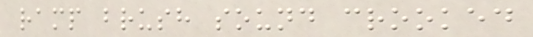ramp brush sound crooked
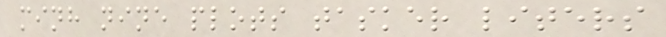minh nine plots tasker liters
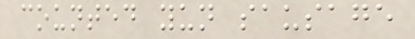counted yun sausage
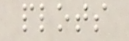plots
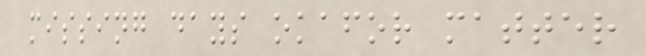missing days okafor matter
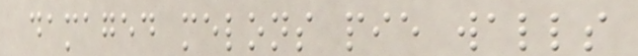damaged melons pie walls
